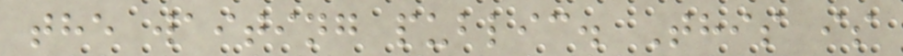the waiting public. This is
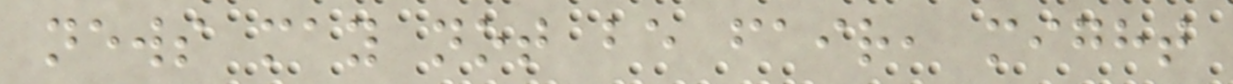news may not be fair, might
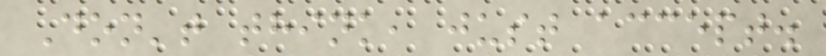Don't think, just accept.
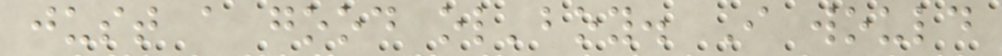just a good ol'boy. I would
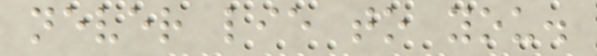never lie to you.
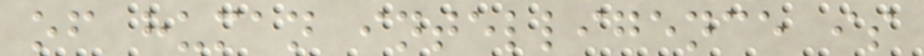of human intelligence is
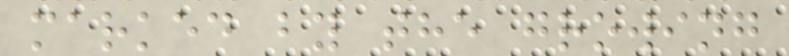marked by the growing
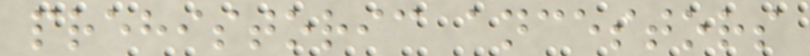prehistoric ancestors
